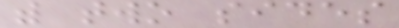with two sides
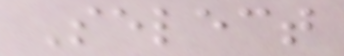Select
